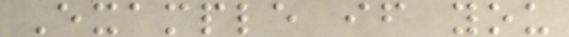Example if you
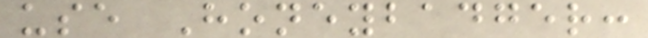use Honeybadger:
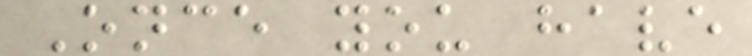Once you have
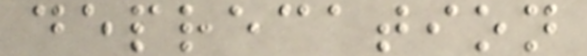deprecation
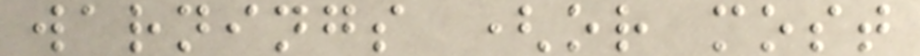warnings (or most
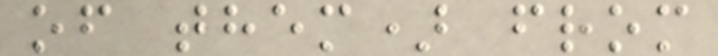of them) from
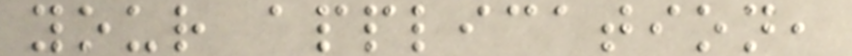your application,
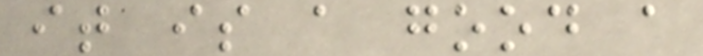it is a good a
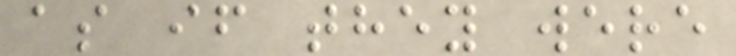as if they were
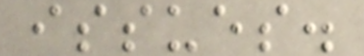issues.
